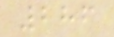286
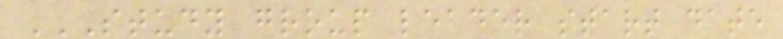STUDY GROUP LEADER START DATE
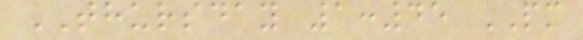THURSDAY 1:45 PM
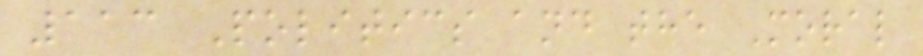113 Politics and the Moral
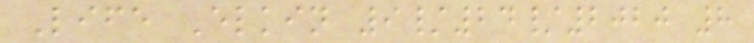Life Elkin 9/24/2020 8
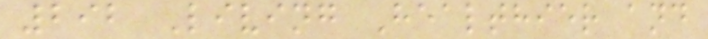292 Living Healthier and
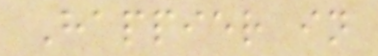Happier in
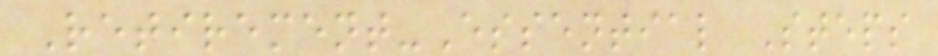Retirement-Essential Steps
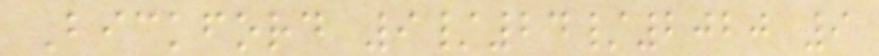Bickford 9/24/2020 9
